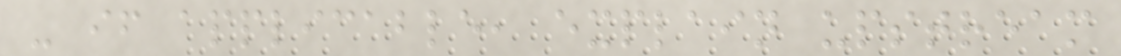- if applicable, explain upstream
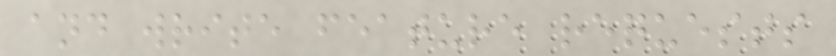and write feature requests
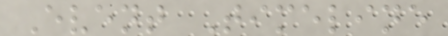Event Timeline
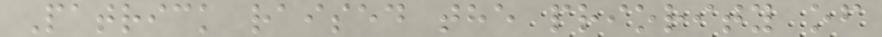Patrick raised the priority of
